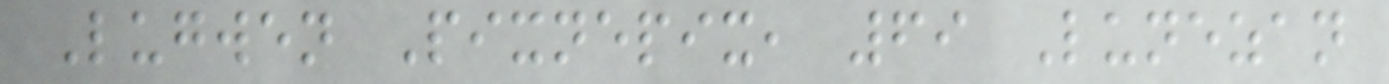Lugwen Pixnepix, 69 Lunezan
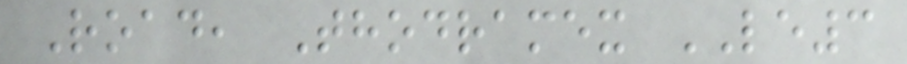Road, Thodramex LE3
